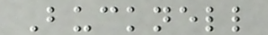Bucknell
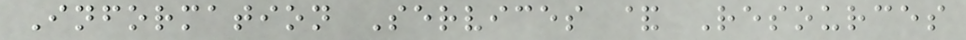Information Services & Resources
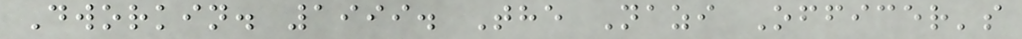Dworkin. 1999. The Nazi Officer's
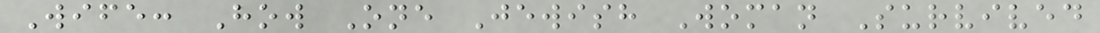Wife: How One Jewish Woman Survived
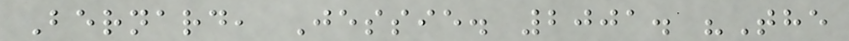Bernard, Jessie. 2001. "The
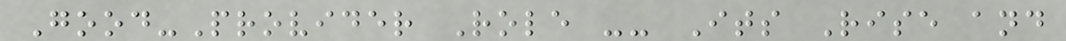Good-Provider Role -- Its Rise and
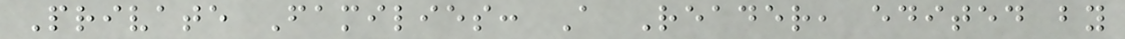Private Families: A Reader, edited by
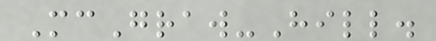McGraw-Hill.
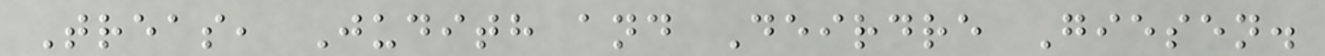Treas, Judith and Deirdre Giesen.
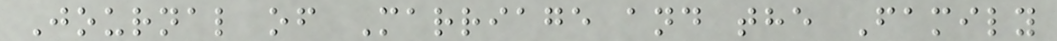Journal of Marriage and the Family
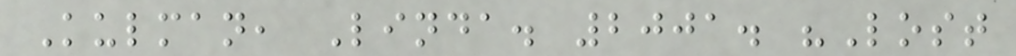Kulman, Linda. 2001. "Lost
